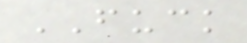FUCK
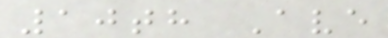10th Ave
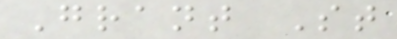Grant St
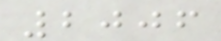2006
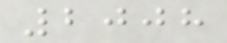2008
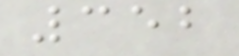352
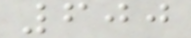600
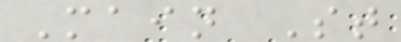Main St
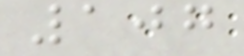107
